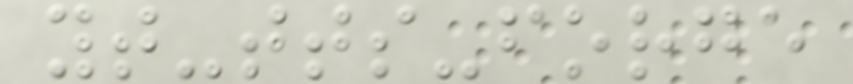yt-tts-forge
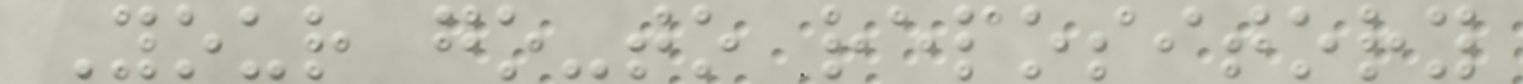Your go-to repository
